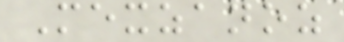Mexzanoz
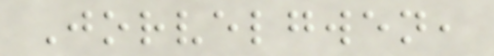Jorvelgwen,
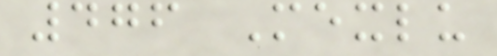476 Mexlu
